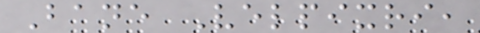Bane Velpixri,
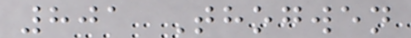801 Thogwen
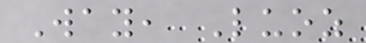Way, Luoz
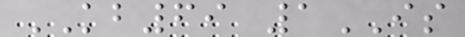KB69 1IS
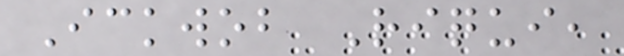Ickwob Riqui,
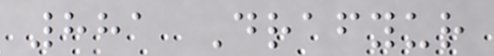881 Drafyur
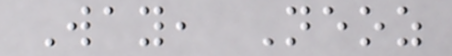Way, Neoz
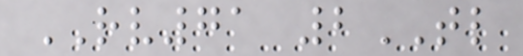RV71 2TL
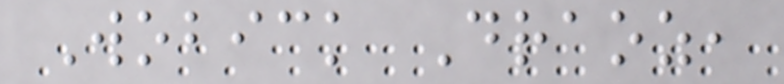Wobick Draoz,
